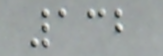132
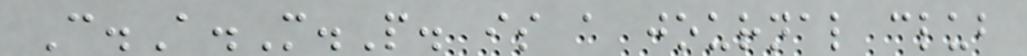C.A.M.P. is a journal club
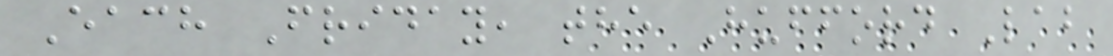Each Friday, the Hufford Lab
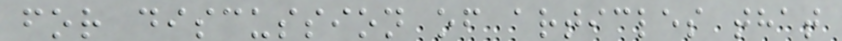for discussion of articles that
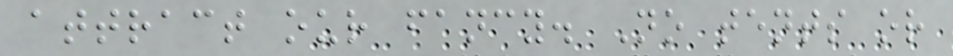attract our fancy. No tents or
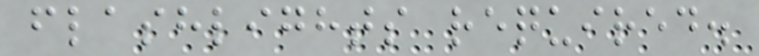flashlights required.
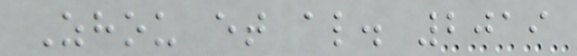Zhou et al. 2019
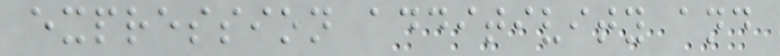expression additivity and
